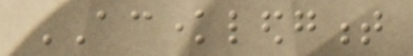ACKNOWLEDGMENT
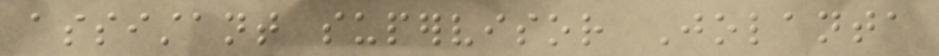assistant supervisor Jolanta
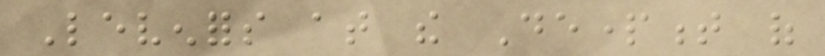Levenfors at the Department of
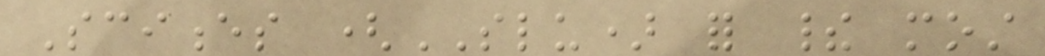Sciences (SLU) for their most
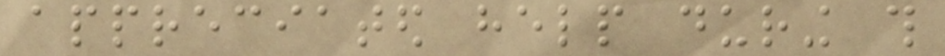appreciated help during this
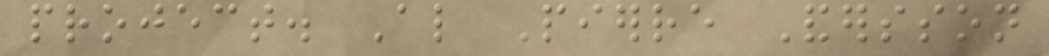project. Also Pierre Andersson
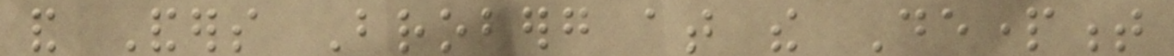and Anders Broberg at the Department
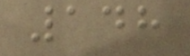148
